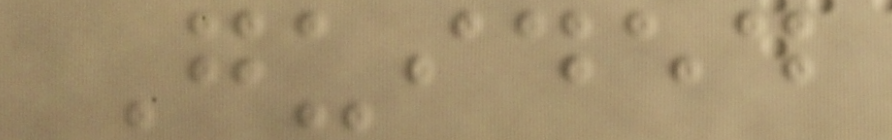Guided
